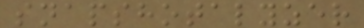snapshotalyzer
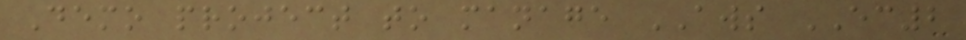Demo project to manage AWS EC2
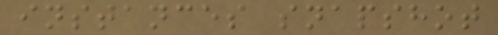instances snapshot
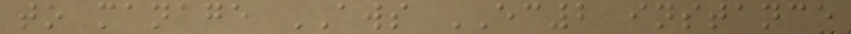to manage AWS EC2 instance
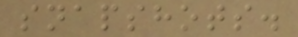snapshots.
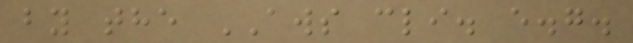by the AWS cli. e.g.
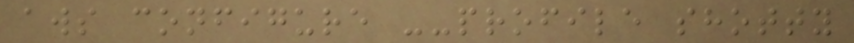aws configure --profile shotty
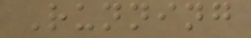Running
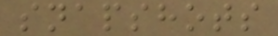snapshots
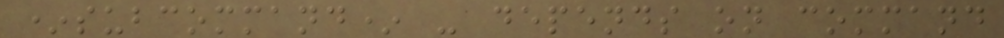*subcommand* - depends on command
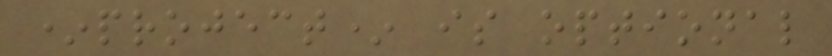*project* is optional
